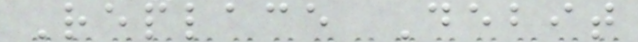Replace Debit
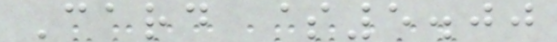Card $5.00
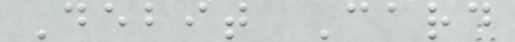Debit Card
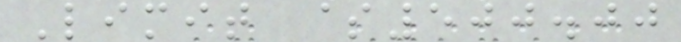Limit $500.00
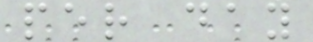per day
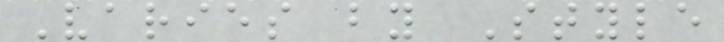Varies by Style
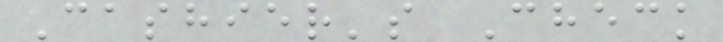Cashier's Check
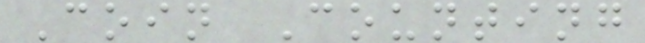Coin Counting
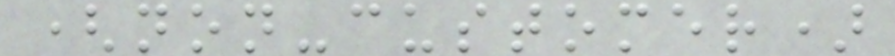(non-customer)
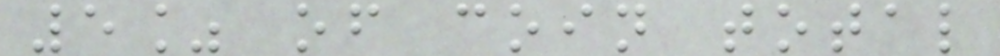5% of coin total
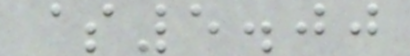$5.00
